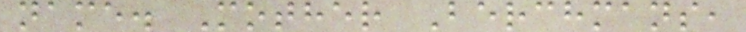name. Mother Berchmans,
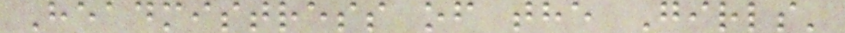Headmistress of the Girls'
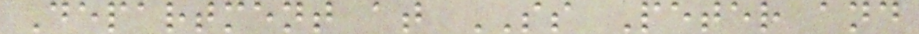Department at SS Peter and
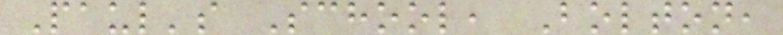Paul's School, Bolton,
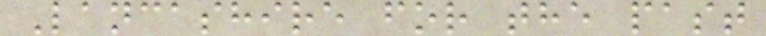Lancashire for the past
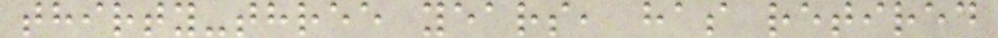thirty-three years, has retired
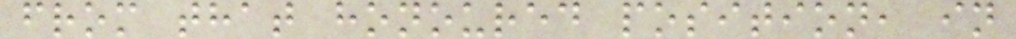from that honoured position, in
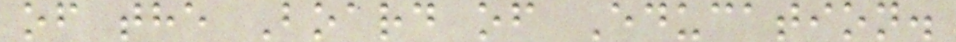of the Board of Education.
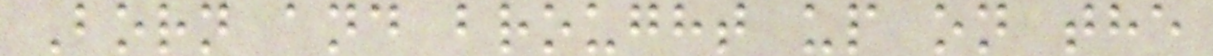Born and brought up on the
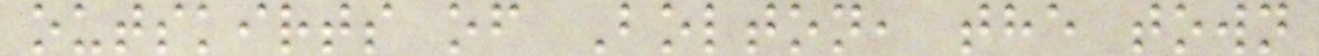outskirts of Bolton, the town
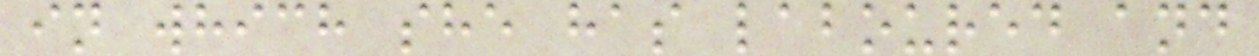in which she has laboured and
